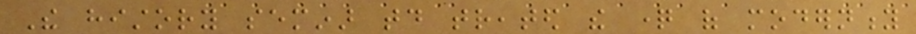The history seminar today treated the question of modernity
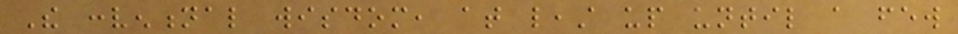The conventional wisdom, at least up until a few
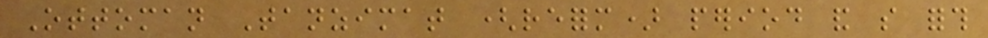Ottoman Tanzimat (reform) period and so forth
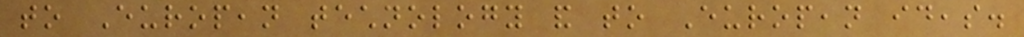to European technology and to European ideas.
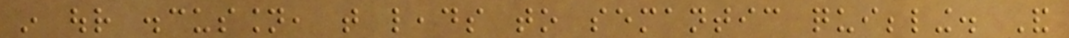in our discussion, that leads to semantic quibbling. And
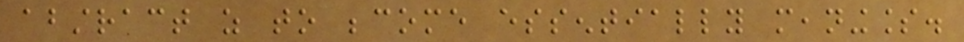abstract as to become essentially meaningless.
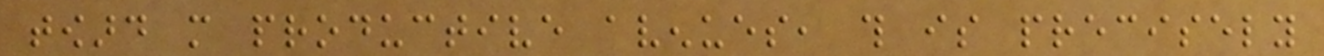toward more productive avenues, this is precisely
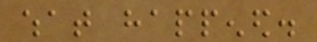what happened.
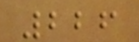226
